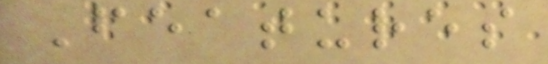Features
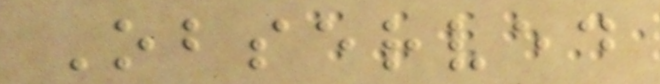Observed
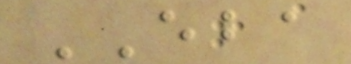EBA
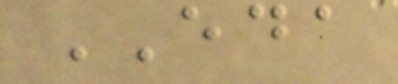EDA
